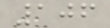106
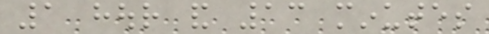1 hour and 13 minutes
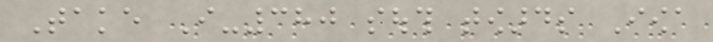Take I-380 south towards Iowa
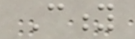City
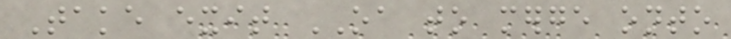Take exit OA to merge onto
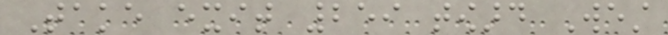Take exit 259 toward West
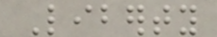Liberty
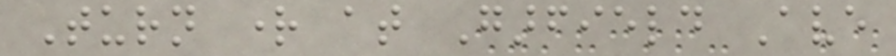Turn right at Garfield Ave
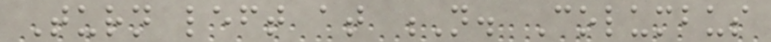Turn left at N. Columbus
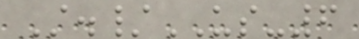St./US-6
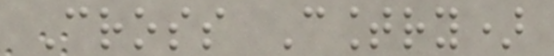Cross Country)
